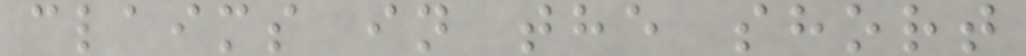claims in the short
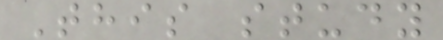This study
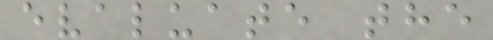evaluate the
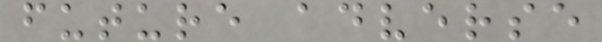future adverse
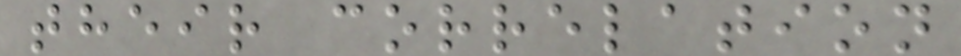their correlation
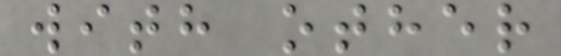with other
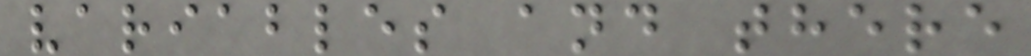variables and there
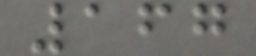167
